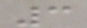3
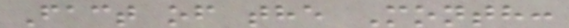Fact of the Month:
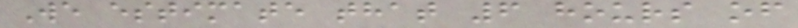We estimate that 6 hours of
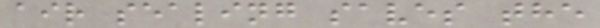air sealing saves the
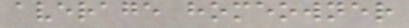average homeowner
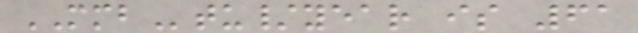MMBtu/year is 61
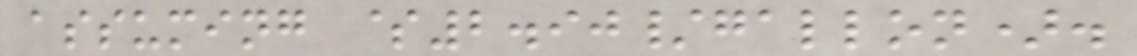assuming $2.90/gallon).
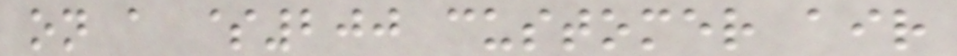on a $200 customer air
